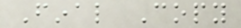Final Copy
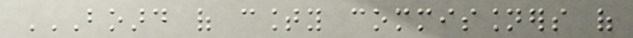BOARD OF COUNTY COMMISSIONERS OF
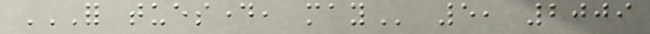FOR TUESDAY, MAY 5, 2009
